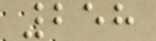258
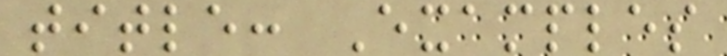title: Examples
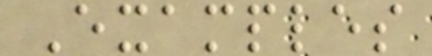Examples
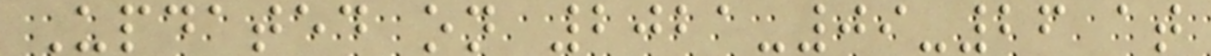Updated on 2021-09-26 at
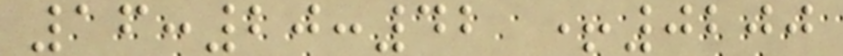16:20:42 +0200
